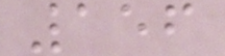156
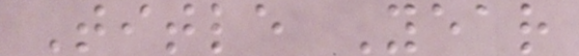Title Year
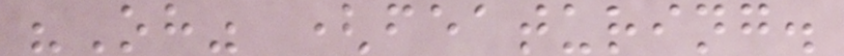"Oh" (featuring.
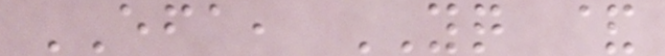EFA, YQ &
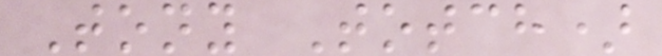Tony Totch)
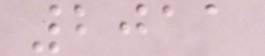2011
